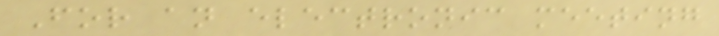For an electronic meeting
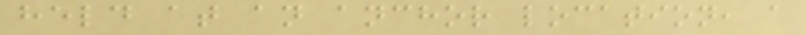held at an anchor location, a
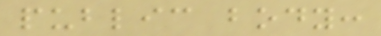public body:
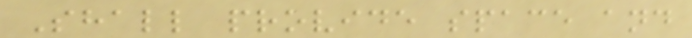Shall provide space and
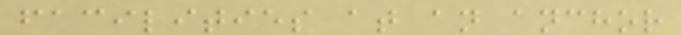facilities at an anchor
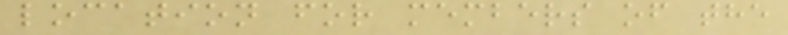location for members of the
